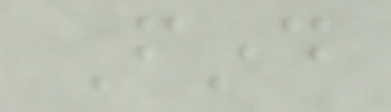Find
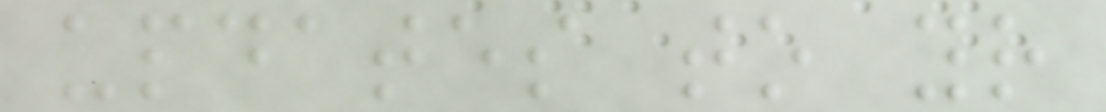updates to your
